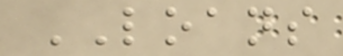LOANS
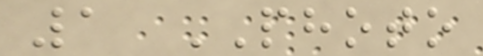1 PHOTO
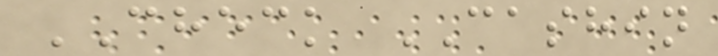CHECK CASHIN
